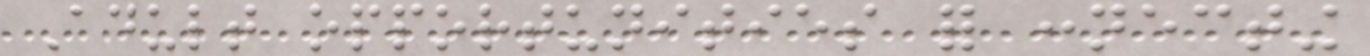Adult opportunities for connecting
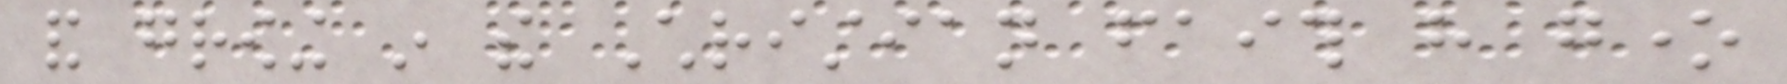and growing in the Christian faith have gone
